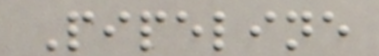Pipeline
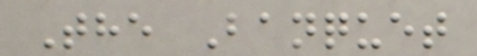The Banquet
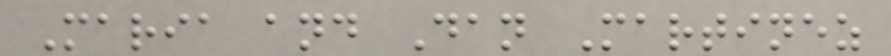Maria and Dan Martinez
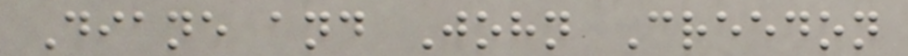Diane and John Creedon
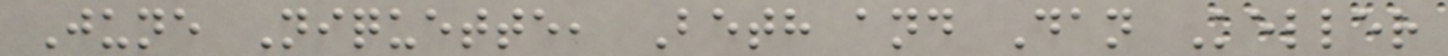June Niquette, Beth and Dan Keller
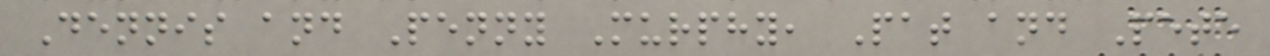Dennis and Penny Murphy, Pat and Pete
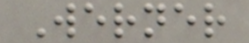Werner
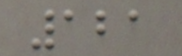121
